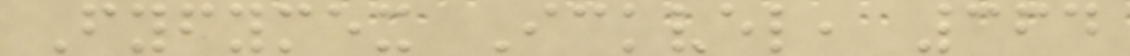Fyfymex Ickvel, 364
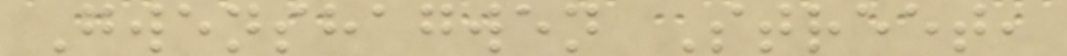Gwenshagwen Street,
